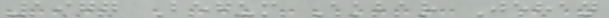1977 Begum Akbar Jehan
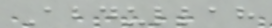Abdullah
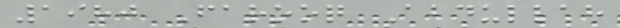1980 Farooq Abdullah
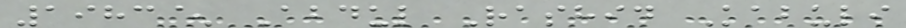1983^ Abdul Rashid Kabuli
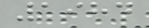1984
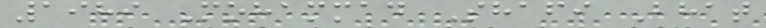1989 Mohammad Shafi Bhat
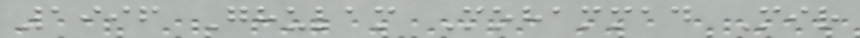1996 Ghulam Mohammad Mir
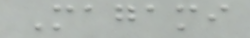Magami
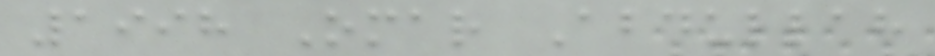1998 Omar Abdullah
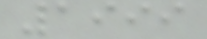1999
